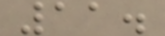11.
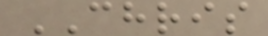CHRIS
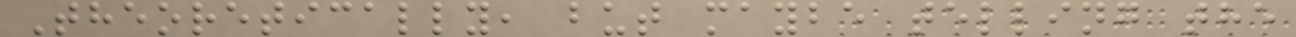Theoretically, but maybe telling the
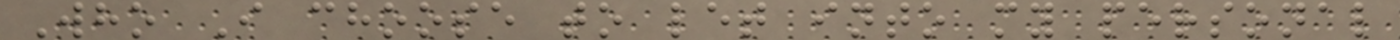Who I choose to let into my personal
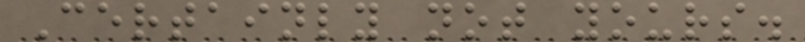Certainly not yours.
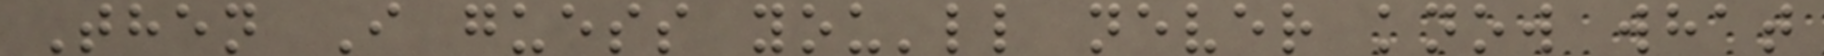Then I guess you'll never know what
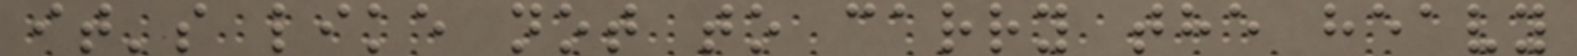it's like not to carry the heavy
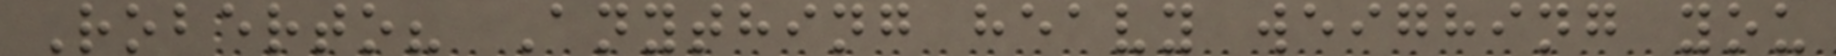Roberto? Anything heavy weighing you
